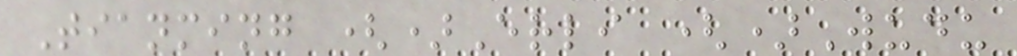Tianming ()Erli ()Wudu
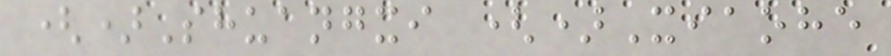()Shuangxi ()Xiaohe
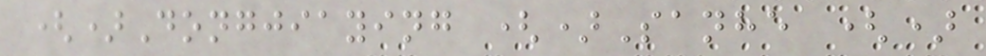()Dongjiaying ()Sanhe ()
